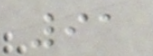91
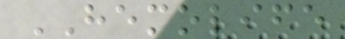HEMOLIFE
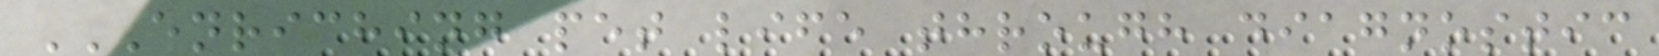ENRICHING PET LIFE THROUGH DIAGNOSTIC
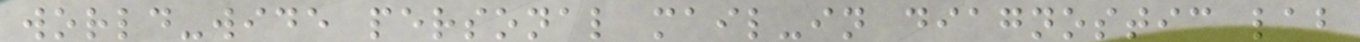world-wide personal mail-in diagnostic lab
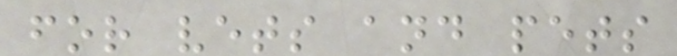for vets and pets
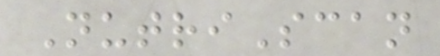NutriScan
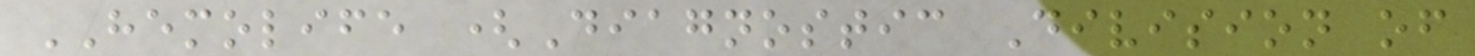HEMOLIFE (Diagnostic Division of
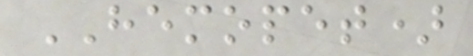HEMOPET)
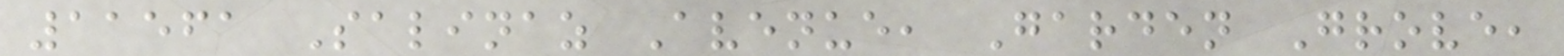11561 Salinaz Avenue, Garden Grove,
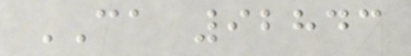CA 92843
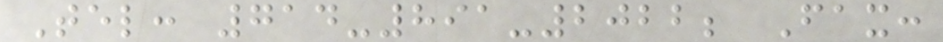Tel: 714-891-2022; Fax:
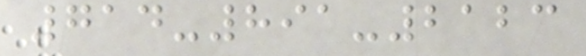714-891-2123
